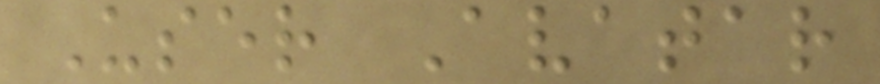User Avatar
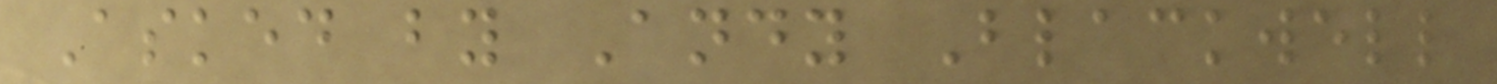Asked by Andy Blackwell
